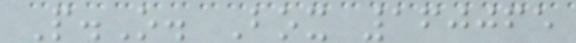P.O. Box 160065
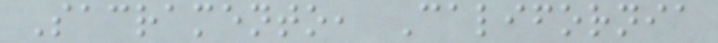Sacramento, California
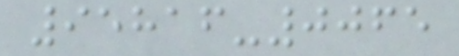95816-0065
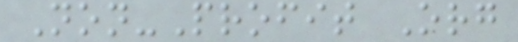Non-Profit Org
